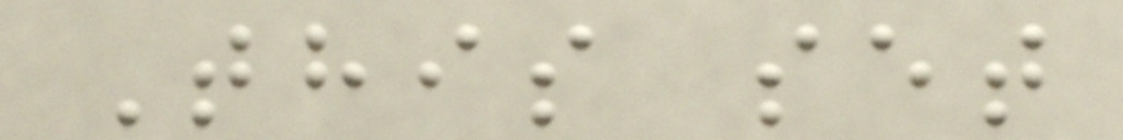This set
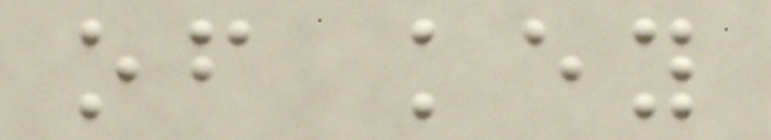of key
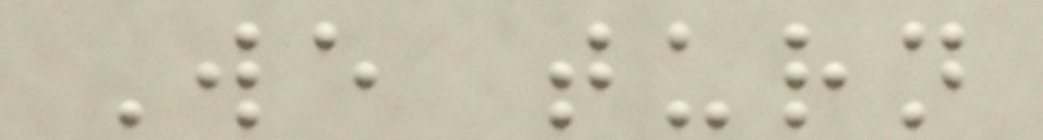We turn
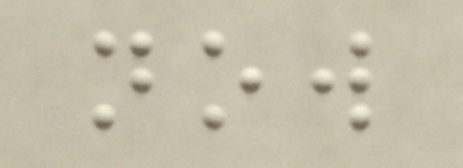now
